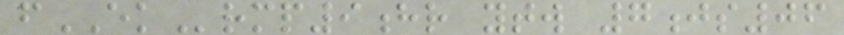fEKrmp9hr ytw 7js06
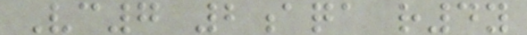Vc7 2aqa r4y
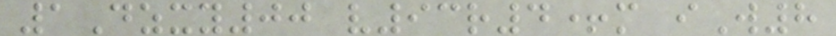1Dzxy00 v93r4+m iW8
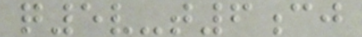q5v-t6cj
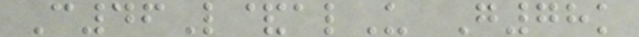C46L&alU G78k
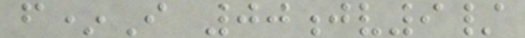f*I 00jv9/
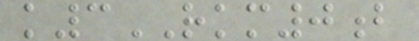k3RKM0b
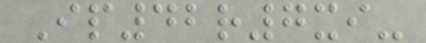Ip42r7xi-
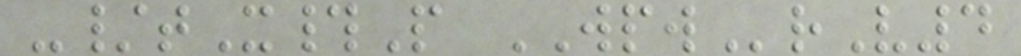-/tX#P WPWrV4
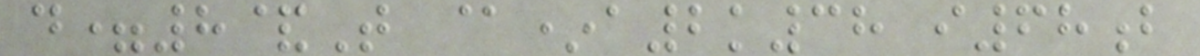d=8&T @*a2k38 i68b
